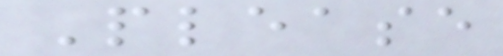Please
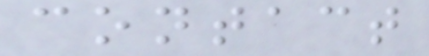contact
